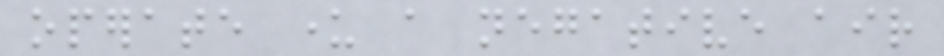operate under a negative air
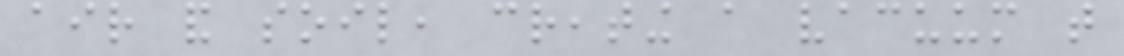air and soil, creating a vacuum that
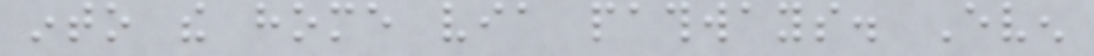into the home via pathways. Even
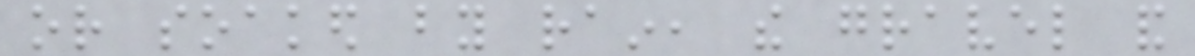or soaked by rain, the gravel and
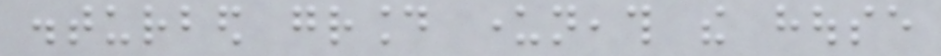disturbed ground underneath the house
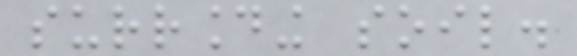surrounding soil.
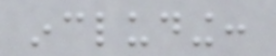including:
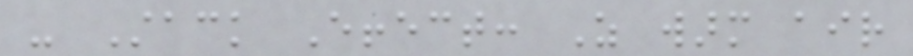- Stack Effect: As warm air
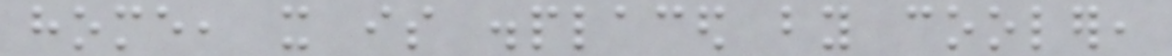home, it is displaced by cooler,
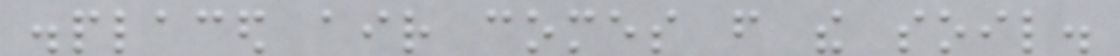displaced air comes from the soil.
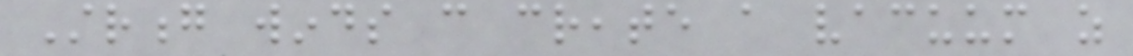Strong winds can create a vacuum as
